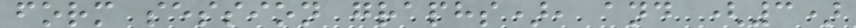form session graphs), and (3)
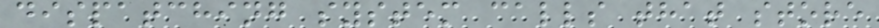dispatching system calls that store
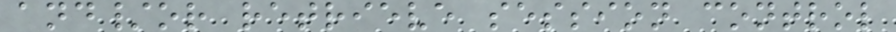and/or retrieve session control
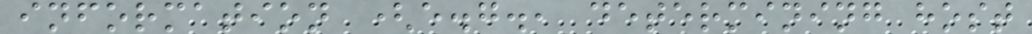information (e.g., determining host
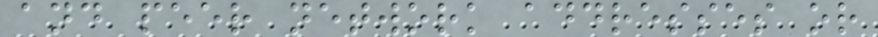and peer network addresses or
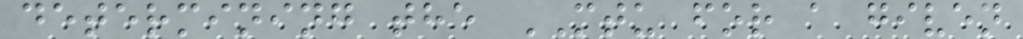determining the MTU for a given
